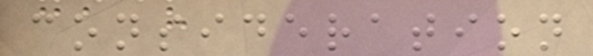consideration
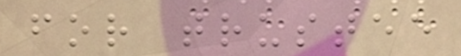for trustee
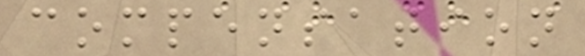compensation
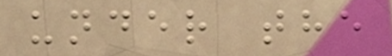under the
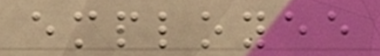employee
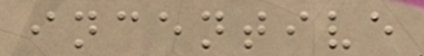incentive
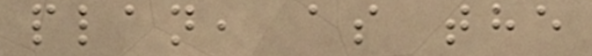plan, as the
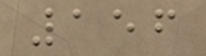156
